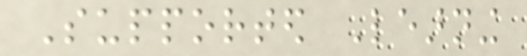Supported Learning
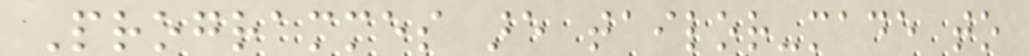Programmes are tailor-made to
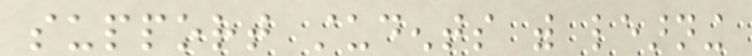support students with learning
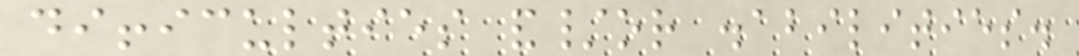difficulties and/or disabilities.
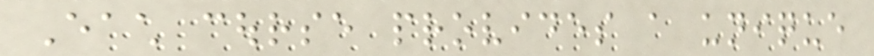Each course provides a unique
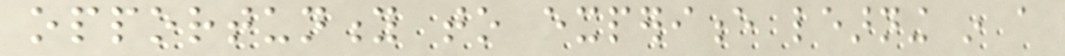opportunity to experience learning in a
